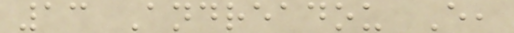13 Andreadou E,
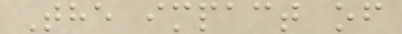The impact of
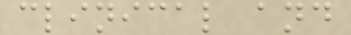clinical and
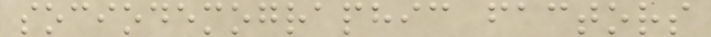sociodemographic factors
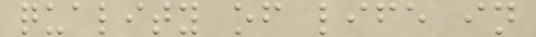quality of life in
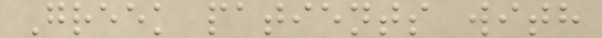Greek patients with
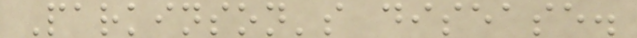Parkinson's disease.
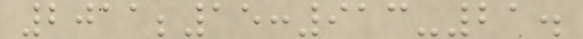2011;15:913-21.
